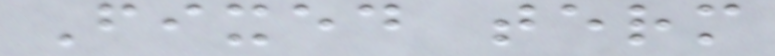Fixed term
